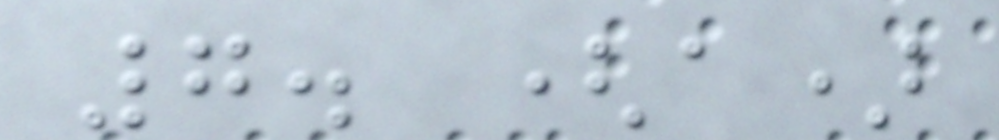7. (a)
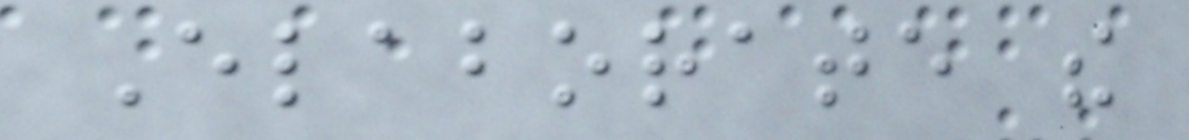Elaborate the
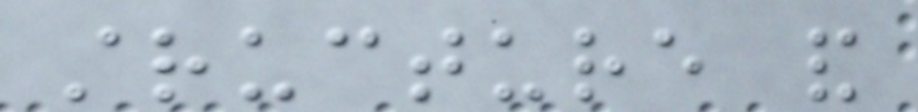structure and
